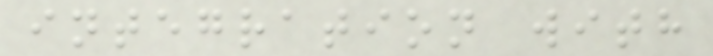integration with
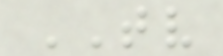TV
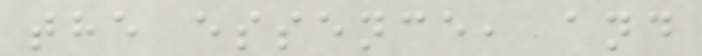the essence, and
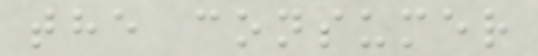the consumer
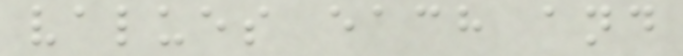values each and
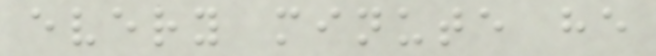every minute he
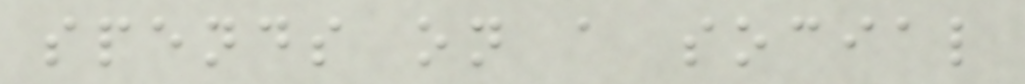spends on a social
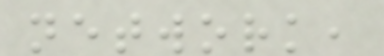network,
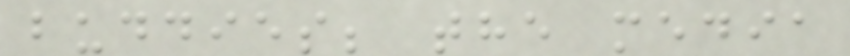buddies; the media
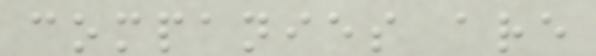companies are
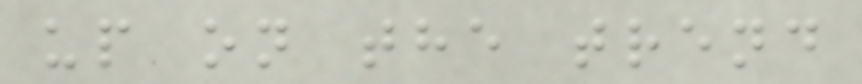up on the trend
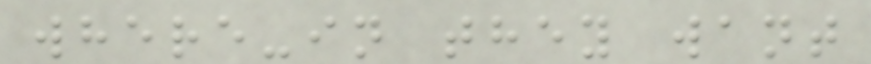where-in they want
